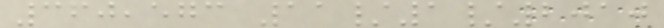360,573 11/1/2010
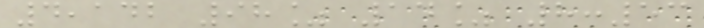4,142 98% 14% 8:53
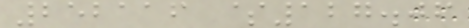252116 $127.06
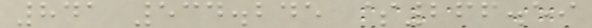841 534.245 $266.59
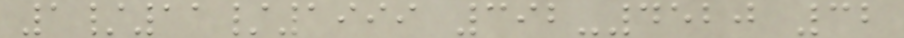1/11/1999 392-4520 32
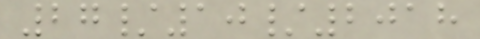27/10/2018
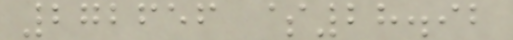272656 $28.92
